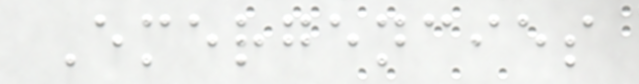Emergencies
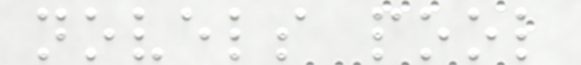novels pool
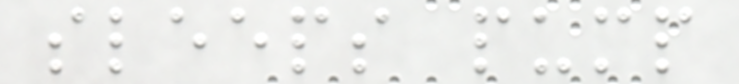sleeps pump
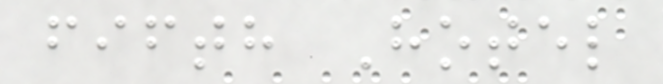fifth Hotel
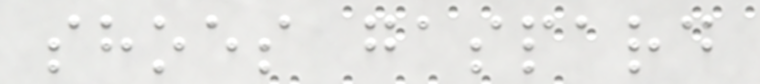shoes gaspard
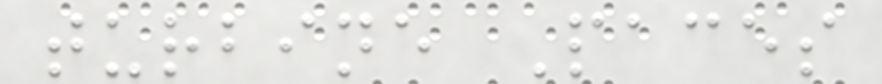turbine Paces
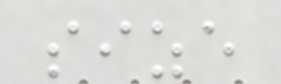size
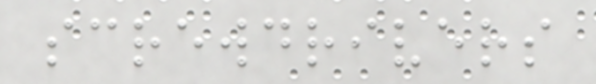screwdrivers
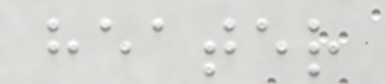heater
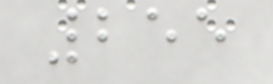255
